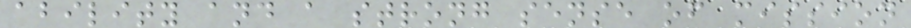ability and a strong sense of mission
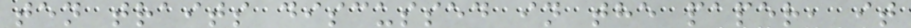ten traits discussed in the paper, it
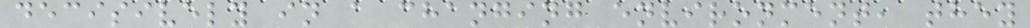decisively in a changing environment, they
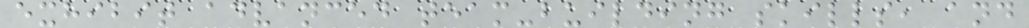exhibit advanced team-building skills, and
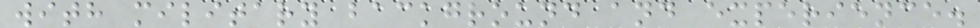with military background and experience.
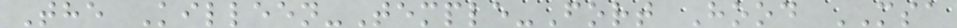The Killeen-Temple-Fort Hood MSA
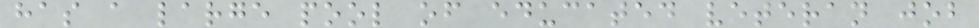has a large pool of educated veteran job
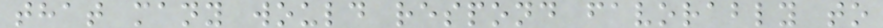that many would respond favorably to
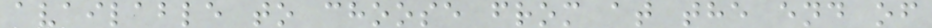available to choose from at the end of
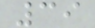39
